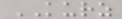KURZ
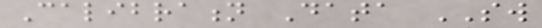Calibration Data SW
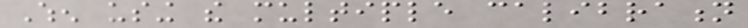When using the multiple calibration
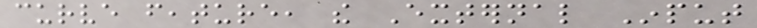curve feature, the External Input
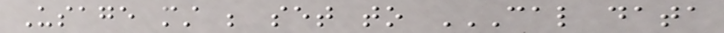Usage must be set to CAL DATA
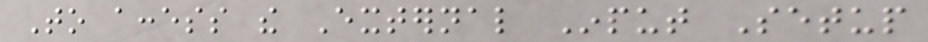To access the External Input Setup
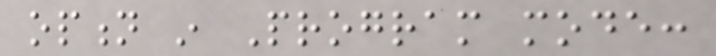option in Program mode:
